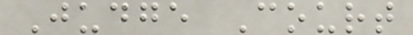Judge Court
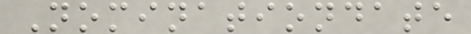Nominationdate
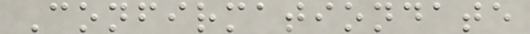Confirmationdate
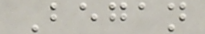Began
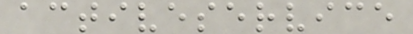activeservice
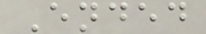Ended
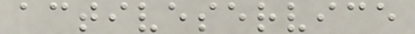activeservice
